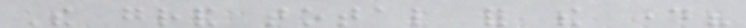The grand total for the day?
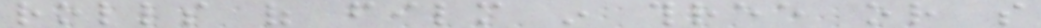rolls of film in three or so
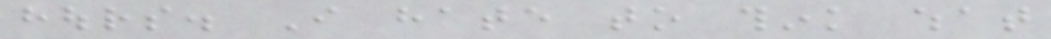hours. I hate to think what
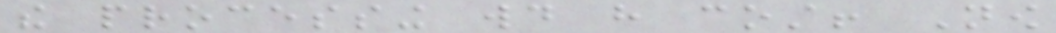the processing would have cost! Now
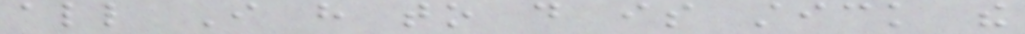all I have to do is stick the
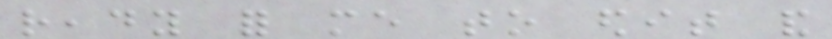ready for me to edit and
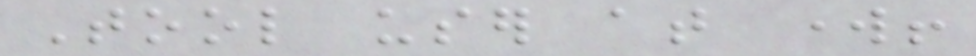Tool user at work!
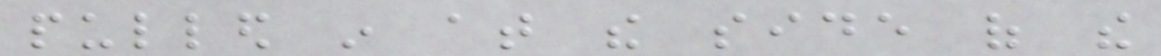pulled in at the side of the
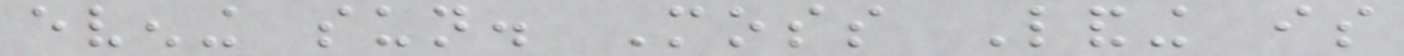evening sun. Moss Landing is
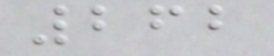262
